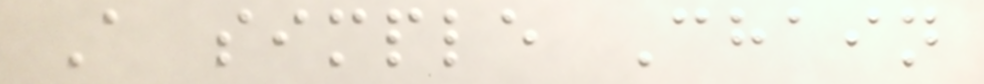A simple Chain
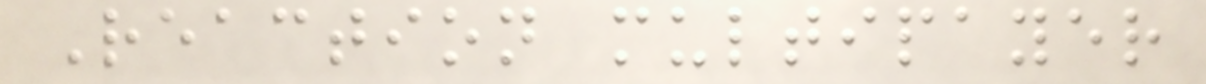Reaction multipayer
